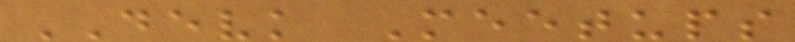DEVK Meetups
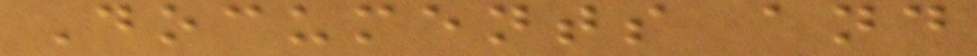Documents and
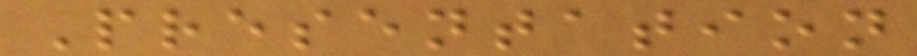Presentation
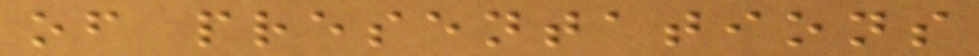of presentations
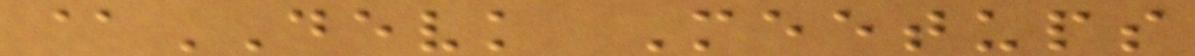@DEVK Meetups
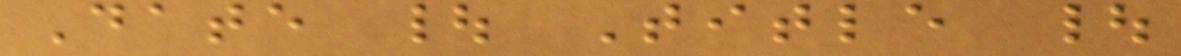Date | Title |
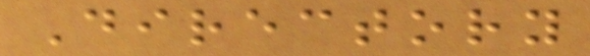Directory
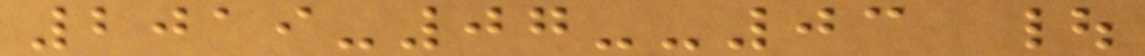2019-07--03 |
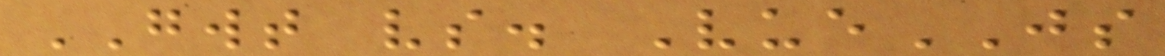GWT vs. VueJS
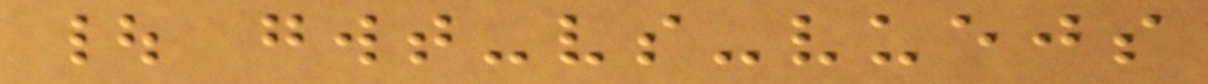| gwt-vs-vuejs
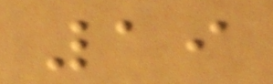19
